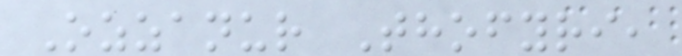Ozzanur Thofyri,
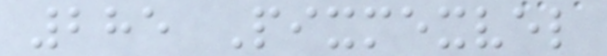285 Pixmexvel
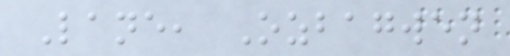Lane, Ozbagwen
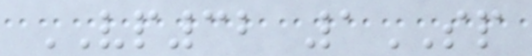VP32 1SP
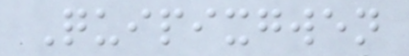Quipixgwen
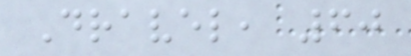Dravel, 60
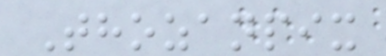Thozanpix
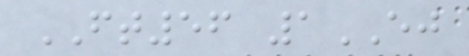FT56 1EJ
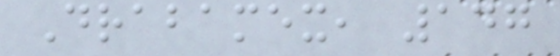Drabamex, 147
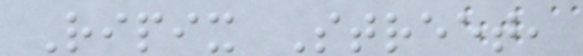Ripix Street,
